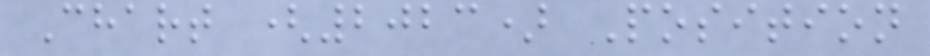Chart (2023) Position
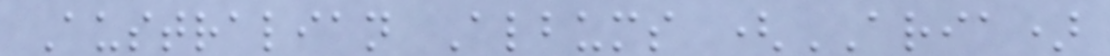Australian Albums (ARIA)
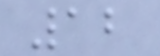12
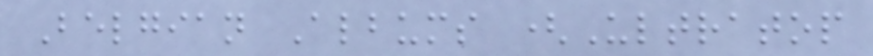Belgian Albums (Ultratop
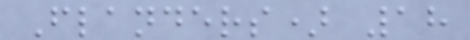Flanders) 18
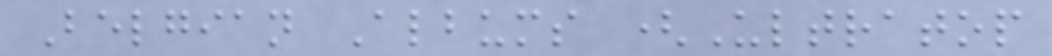Belgian Albums (Ultratop
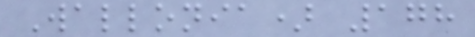Wallonia) 178
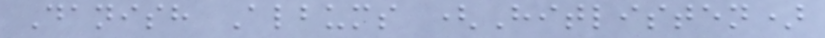Danish Albums (Hitlisten)
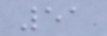51
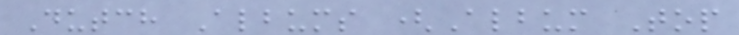Dutch Albums (Album Top
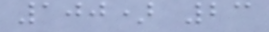100) 23
